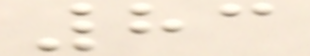83
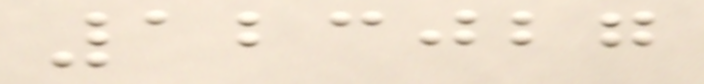123027
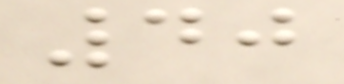40
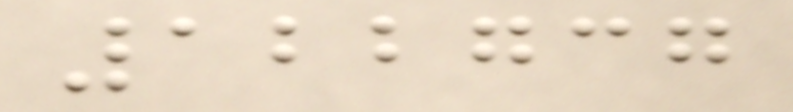122737
